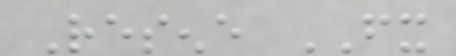Resene FX
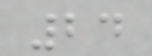24
